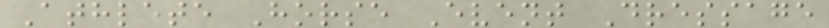Athlete Horse Event Dressage
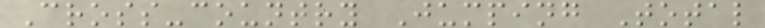Cross-country Jumping Total
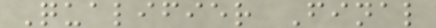Qualifier Final
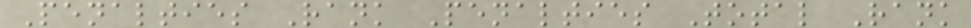Penalties Rank Penalties Total Rank
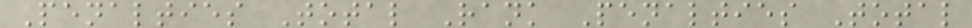Penalties Total Rank Penalties Total
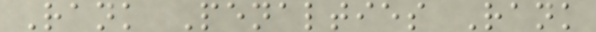Rank Penalties Rank
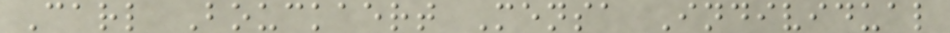Carl Bouckaert Mensa Individual
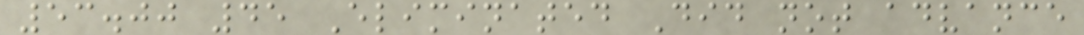53.00 45 Eliminated Did not advance
